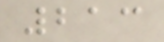213
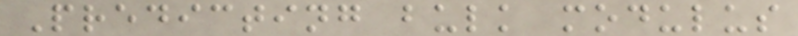Predicting bulk modulus
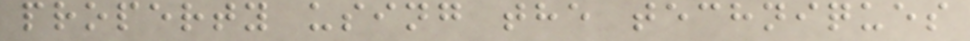property using the techniques
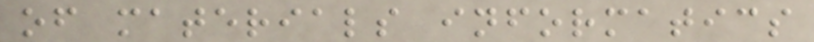of materials informatics
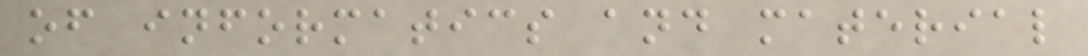of informatics and material
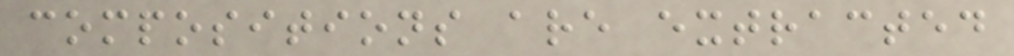compositions are extracted
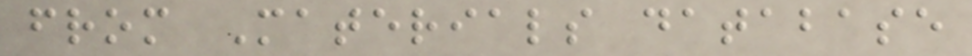from Materials database
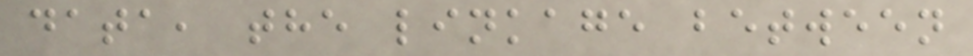data, the linkage between
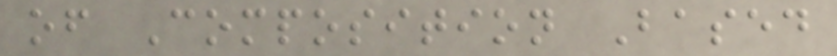of Composition Based
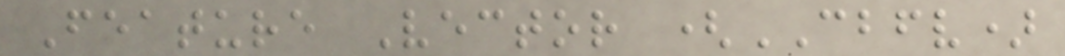Feature Vector (CBFV)
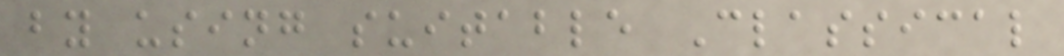by using suitable Classical
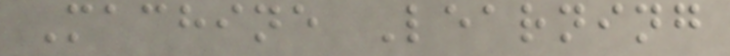Machine Learning
